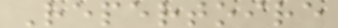Repertoire
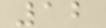12
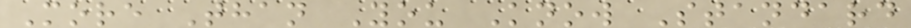More Than You Know Standard
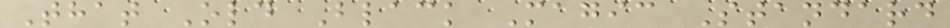That Old Black Magic Standard
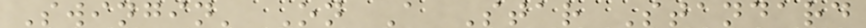Swingin' On A Star Standard
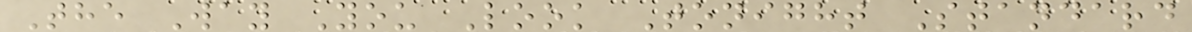The Way You Look Tonight Standard
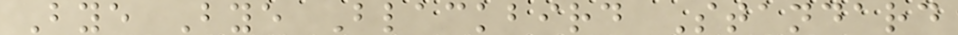Bye Bye Blackbird Standard
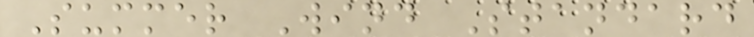Summer Wind Standard
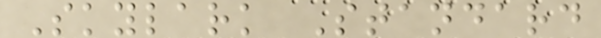Skylark Standard
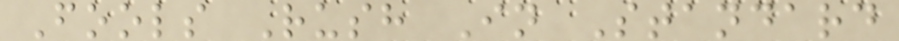Fools Rush In Standard
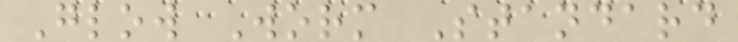Glow Worm Standard
